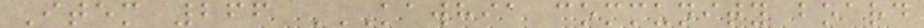Item 266 KAWHIA COMMUNITY BOARD
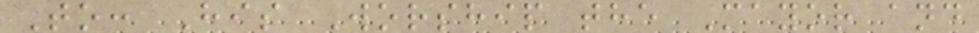To: His Worship the Mayor and
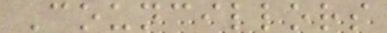Councillors
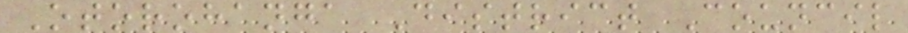Otorohanga District Council
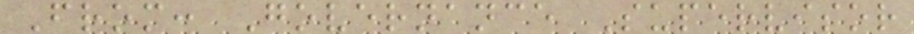From: Governance Supervisor
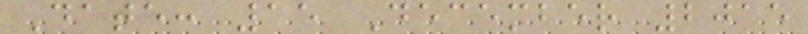Date: 15 December 2015
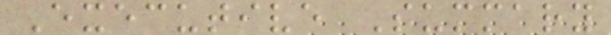Executive Summary
